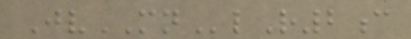JvMNlR2c
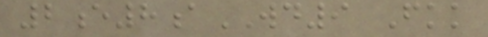2e8aWD9 Fkk
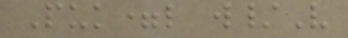Puk=l w/V
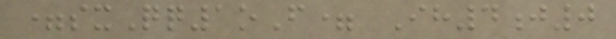=sxQq1oF= Ih4j0
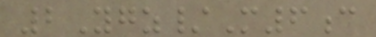2Ygz/M6c
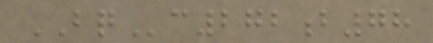BQc272b78
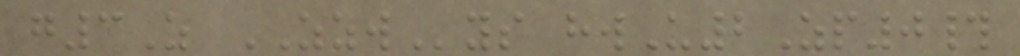g3Z ZZWys hwU2Zp0#
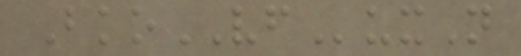BkoVFuxN
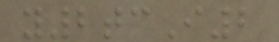y2tcI2
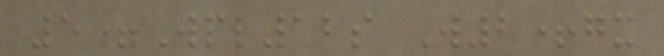5=Wpl12s W2+gx
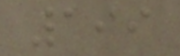199
